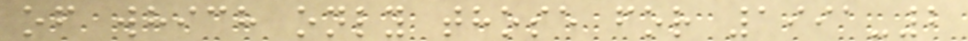of which only those for 1991-2
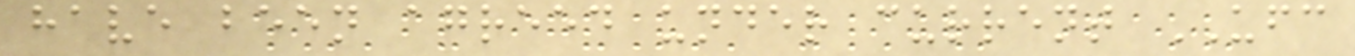have been agreed under current UFC
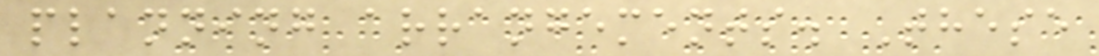planning arrangements. These
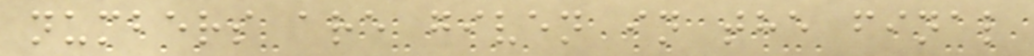numbers are given in the final
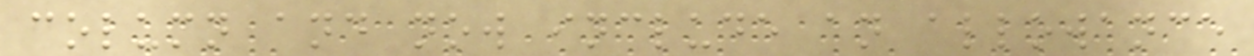column and now include an allowance
